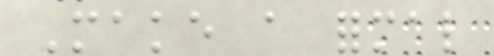Make a formal
